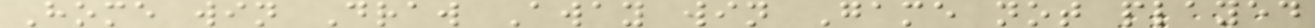Home win Draw Away win Game not played
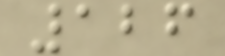126
